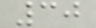30
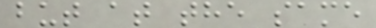but at the same
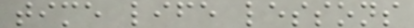time life lessons
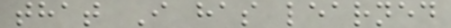that I has learned
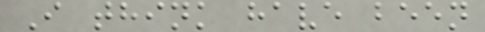I think have been
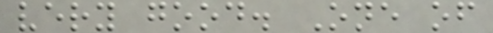very good. One of
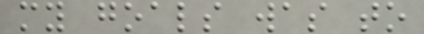my goals was to
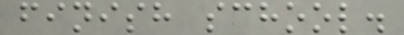finish school.
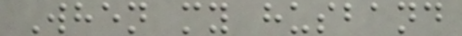When my husband
